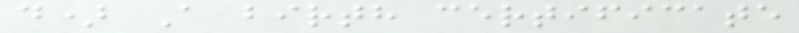d) A birth certificate
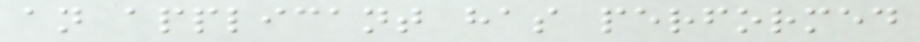an applicant has performed
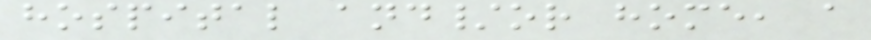hospital and/or home, a
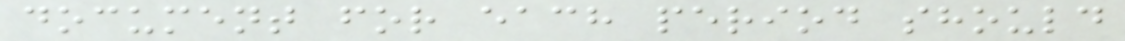document for each period should
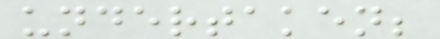undertaken;
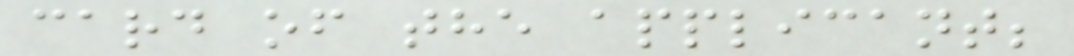card of the applicant;
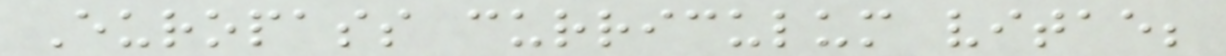Europass curriculum vitae;
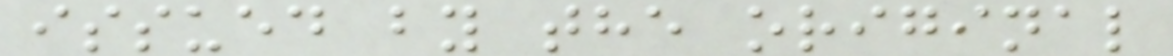issued by the original
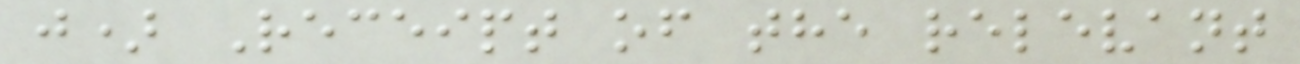j) Receipt of the relevant
